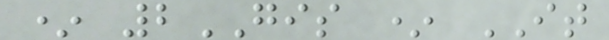* 2GIS * IT
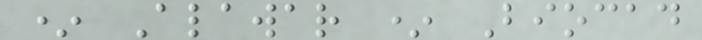* Alawar * Biocad
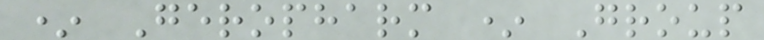* Geropharm * Group
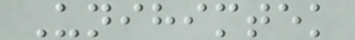Unihimtek
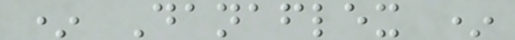* Danaflex *
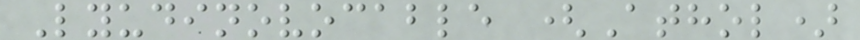Lyudinovocable (Athol)
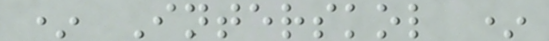* Interskol *
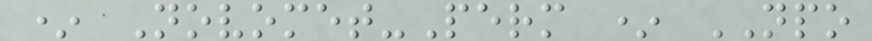* Novomet-Perm * NPO
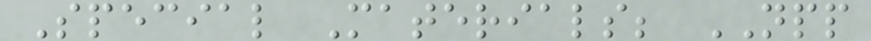Special Materials; NPP
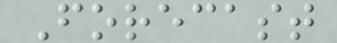Forecast
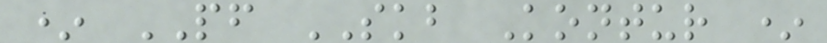* PF SKB Kontur *
